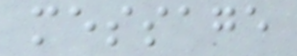message
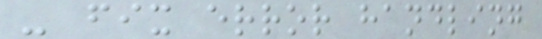- fix error handling
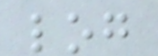log
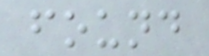found
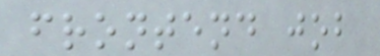frontend job
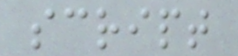script
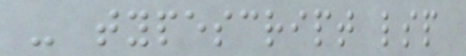- typescript lsp
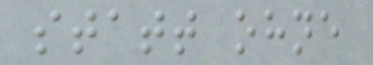statt ohne
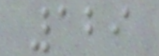129
